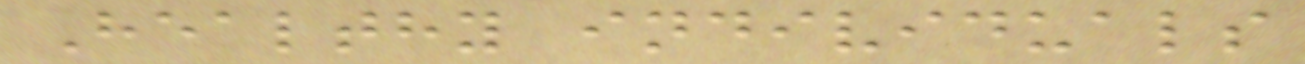Healthy individuals
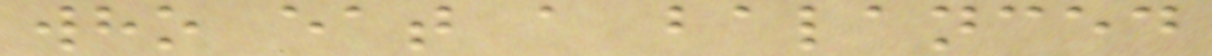who eat a balanced
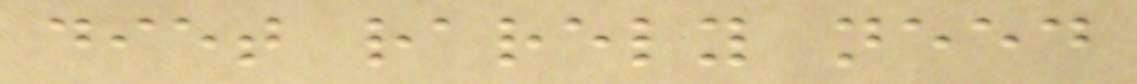diet rarely need
